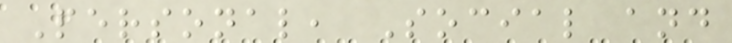Personal, Social and
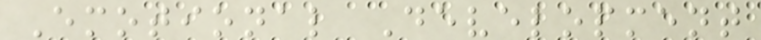Emotional Development
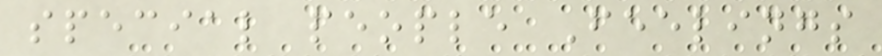special people Feelings
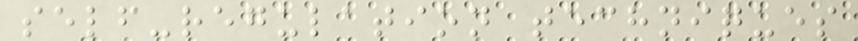self-regulation techniques
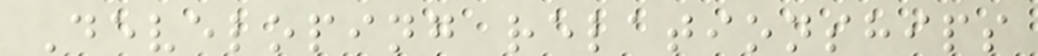Developing relationships
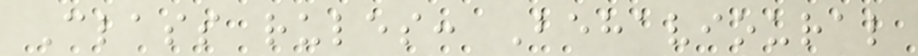Class rules: Behavioural
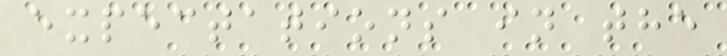expectations in the
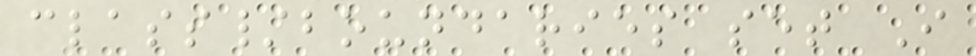class/boundaries set I
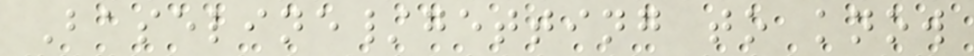Baseline/getting to know
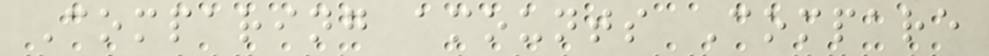Comparing amounts Compare
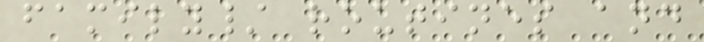family/ routines and
